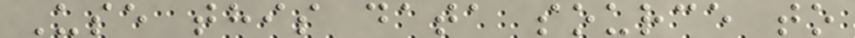Use this data source to
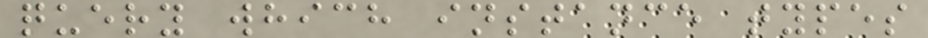query which instance types
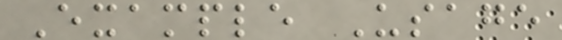Example Usage
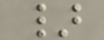}
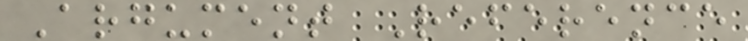Argument Reference
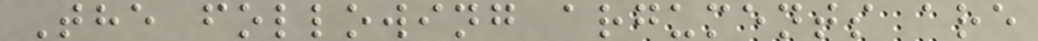The following arguments are
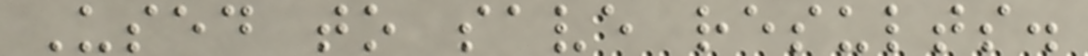Used to save results.
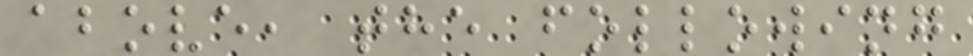above, the following
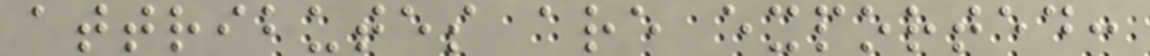attributes are exported:
